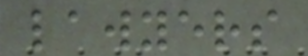lawyers
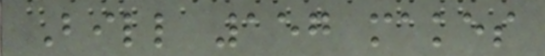Bill 157 makes
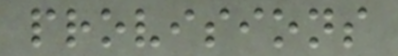provisions
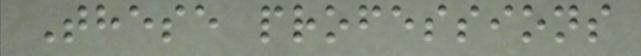These professions
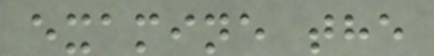examine the
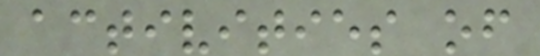activities of
